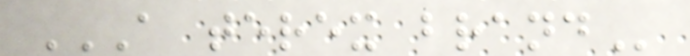A TEREX BRAND
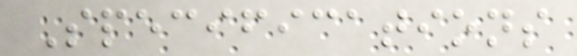Specifications
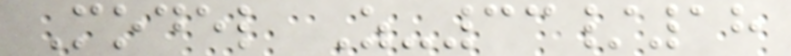Model Z-33/18
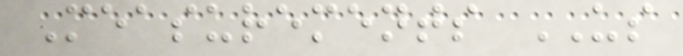Measurements US
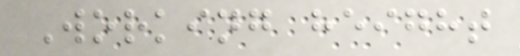Working height
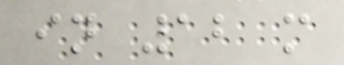in 12 m
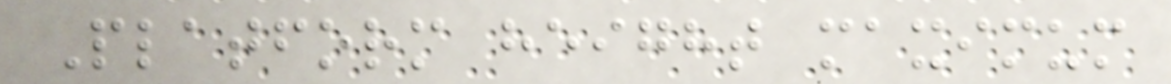Platform height maximum
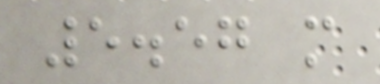5.57 m
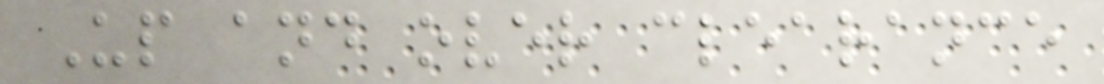Up and over clearance
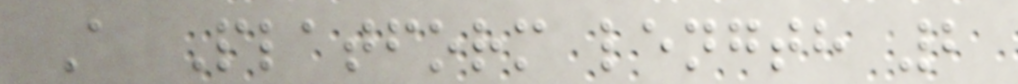A Platform length 2
